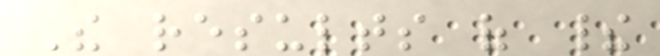The results of their
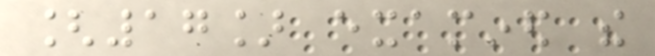[17] examined the
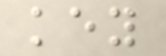key
